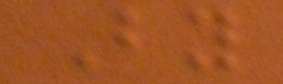By
